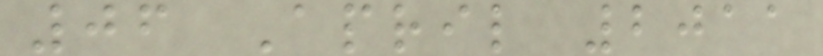06 April 2011
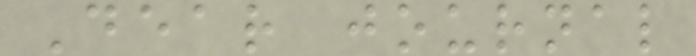Dear journal
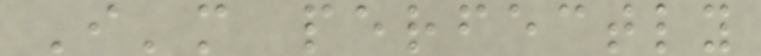I'm perfectly
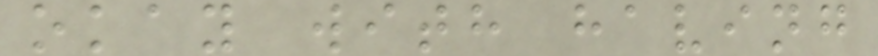okay with having
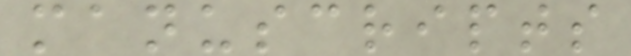manuscripts
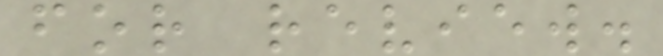for review.
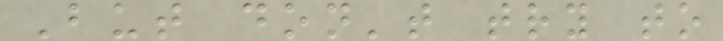But don't try to
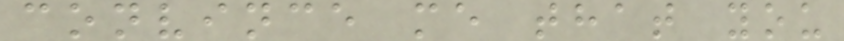convince me that you
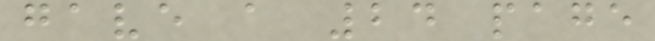gave a 24 page
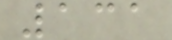131
